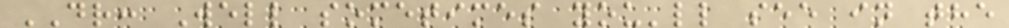DR: Well sometimes you'll see in the
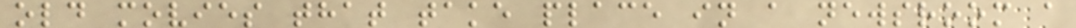old movies that take place in a newsroom a
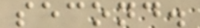second.
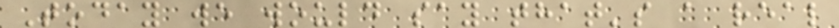Today we would say that's a real
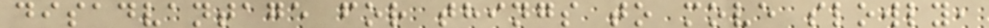disadvantage for things to move slowly,
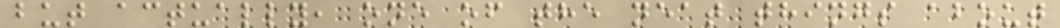but actually, one of the neat things about
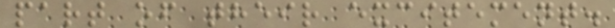part of their excitement.
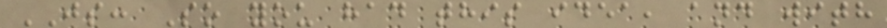JS: So you had this idea, and with
